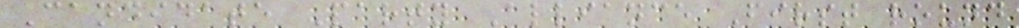Candidate Party Alliance First round
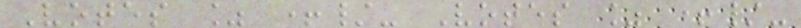Votes % +/- Votes % +/-
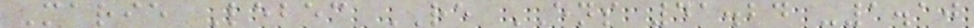Marie Lebec RE ENS 41.24 -1.10
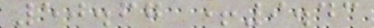50.67 +9.43
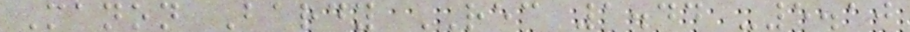Manon Bardy REC 1.44 -5.10
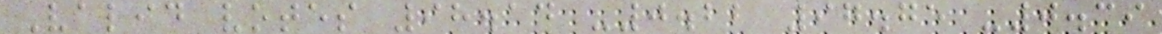Valid votes 98.14 -0.22 97.75 -0.39
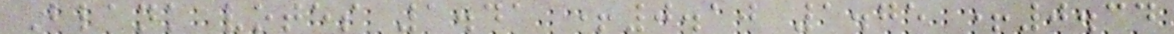Blank votes 1.41 +0.10 1.75 +0.34
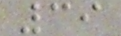39
